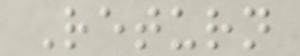Return
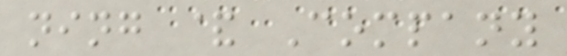ning & Company
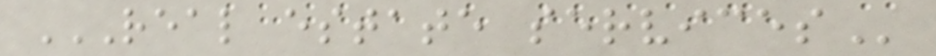REAL ESTATE SERVICES
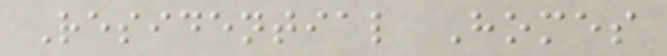Residential Homes
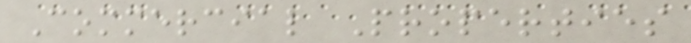Commercial Properties
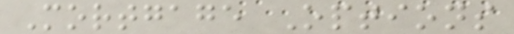Mortgage Options
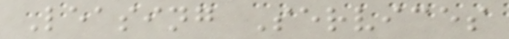Leasing Services
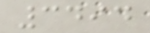3494
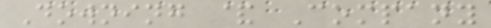Downing & Company
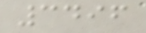3496
